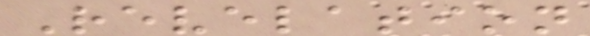Revelation
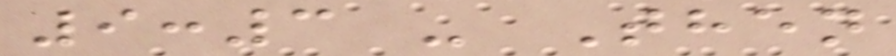9:3 - Then
